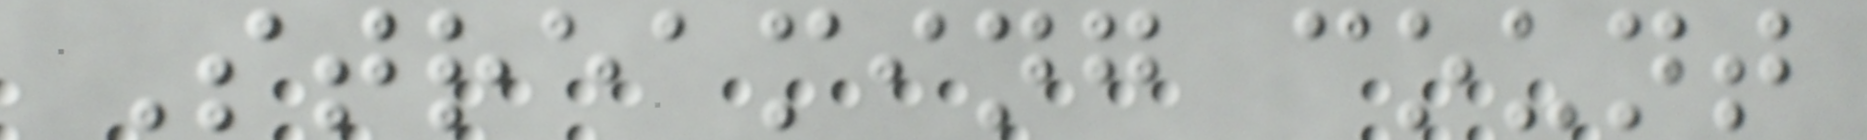Streaming count
